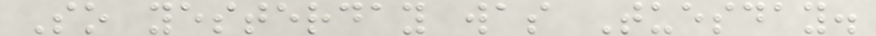So yesterday was Tuesday.
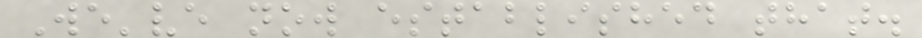We've now established that.
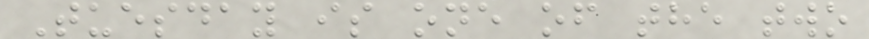Tuesday is one of the two
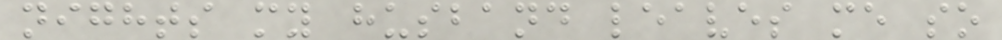nights my husband leaves me so
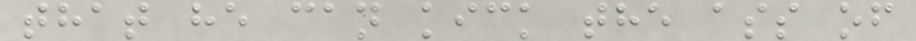that he can kick the ass of
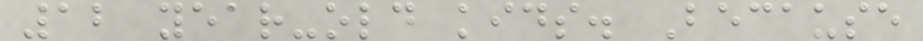12 year-old kids. Because
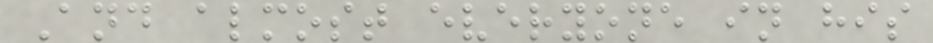And almost everyone in his
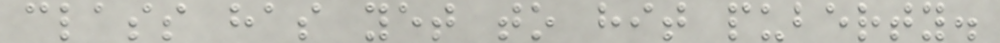class has yet to hit puberty.
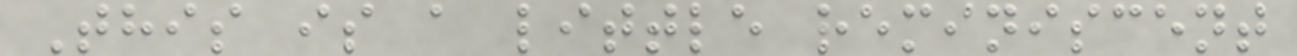This is a little reminiscent
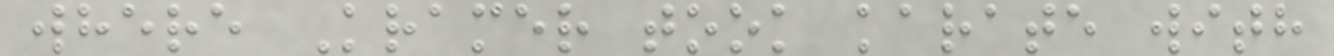where Kramer took karate with
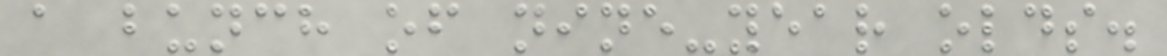a bunch of nine-year olds.
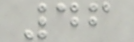46
